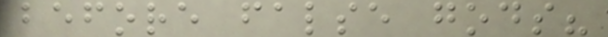before false gods?
